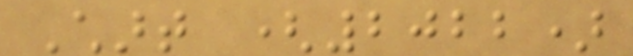Chart (2022)
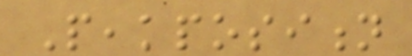Peakposition
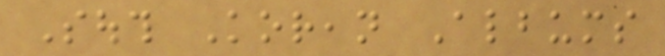South Korean Albums
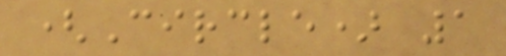(Circle) 1
